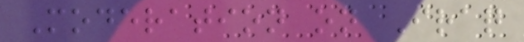Moderation on Iraq
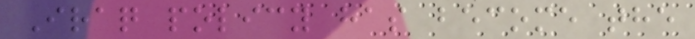Iraq policy has become the
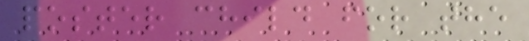poster child for the
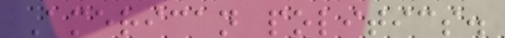American politics.
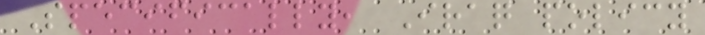Specifically, Iraq policy
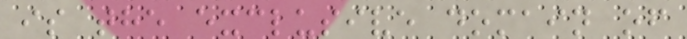is the exclusive domain of
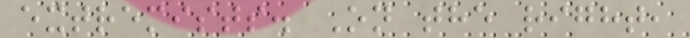extremists. On the right,
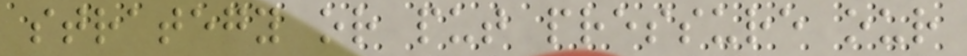strategy or put pressure our
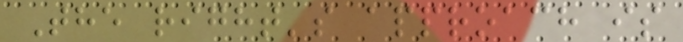The right's approach is
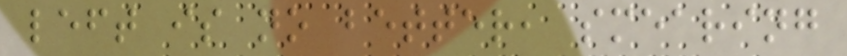left is no better, smearing
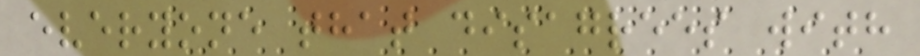everyone that disagrees with
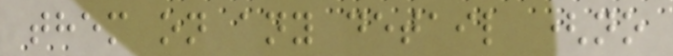them on any detail (no
